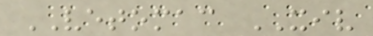VETOMAC XIV
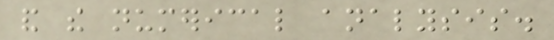and the numerical analysis.
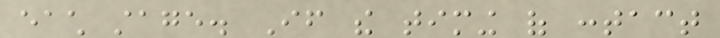each stage. If the timing of contact
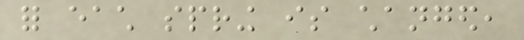for each spring is changed,
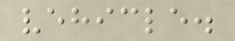vehicle.
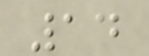14
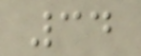34
